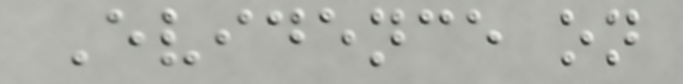Evidence on
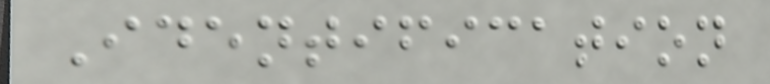Identification
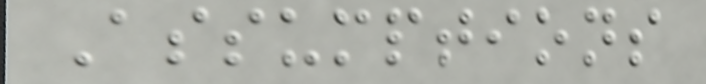Assumptions
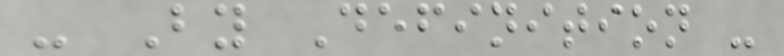- By Definition -
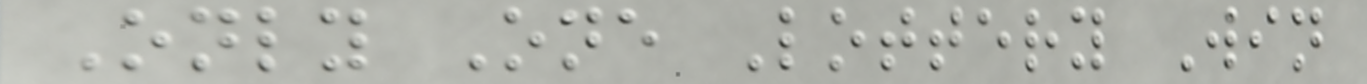Only One Lottery Win
